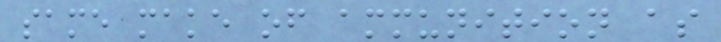same make of ammunition as
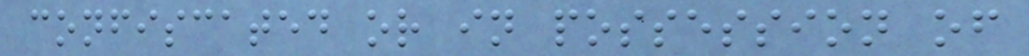confiscated or in possession of
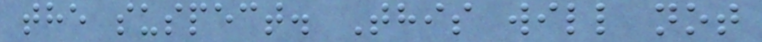the suspect. This will not
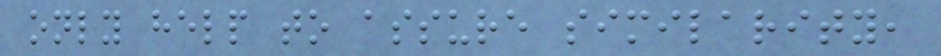only help to assure similarity,
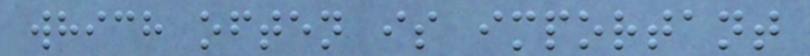which often is important
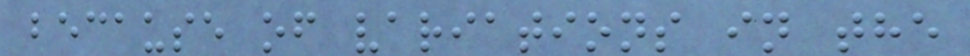because of variations in the
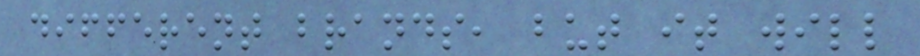different brands, but it will
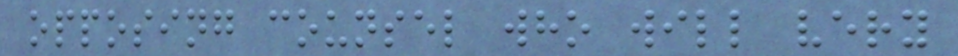opposing counsel who will very
